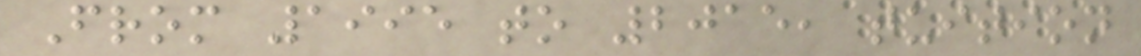From 1995 to 2015, tuition
